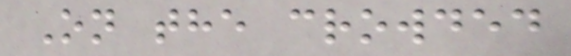On the crowded
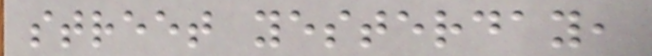street yesterday,
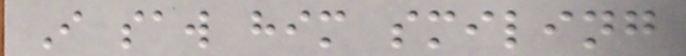I saw him smiling
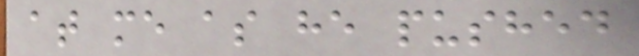at me as he pushed
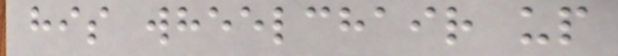his wheelchair up
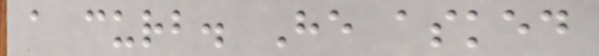a curb. He asked
